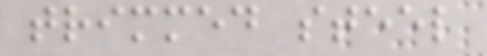trimmed steel
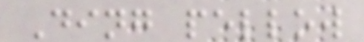Ding pellow
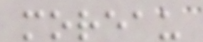moreau
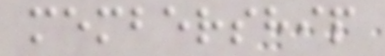membership
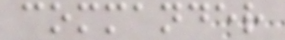commander
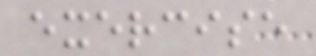exercise
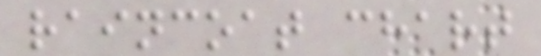raincoat chart
